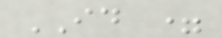ID =
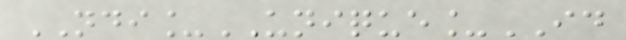NDI_UNIQUE_ID
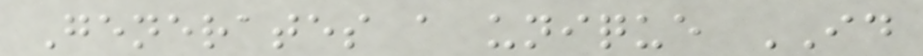Generates a unique ID
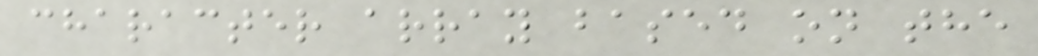character array based on the
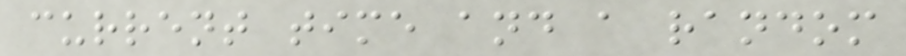current time and a random
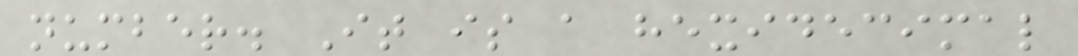number. It is a hexidecimal
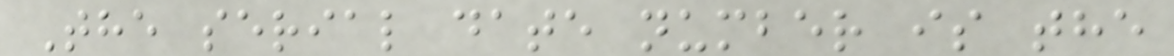The serial date number is the
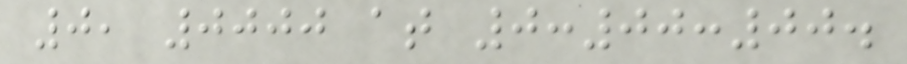0, 0000 at 0:00:00.
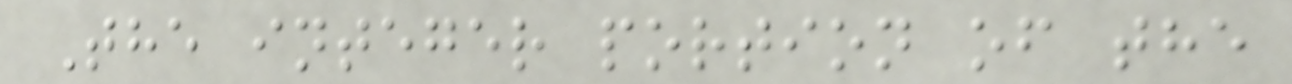The integer portion of the
